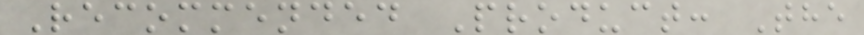Recommended Product: The
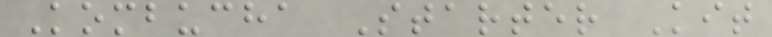Kombucha Starter Kit
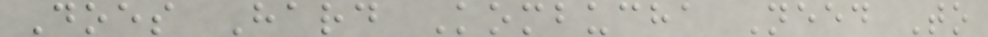Does Hard Kombucha Need To
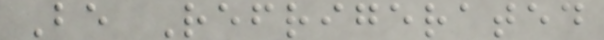Be Refrigerated
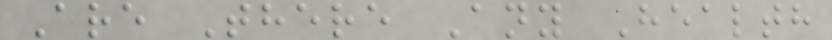Are There Any Health
